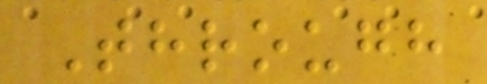Through
